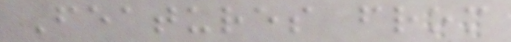Features from
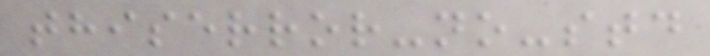thiserror-no-std
